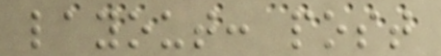layout: post
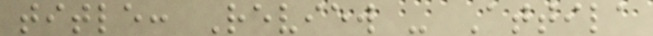title: Review - Attila
